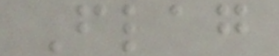Flag
